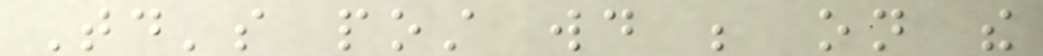Today's post would be on the
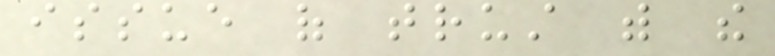issue of trust with the
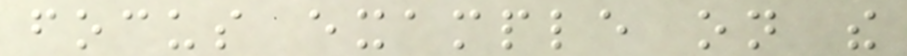focus example on the
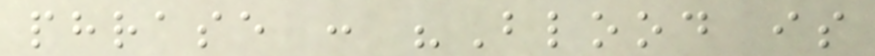phrase : "Blood is
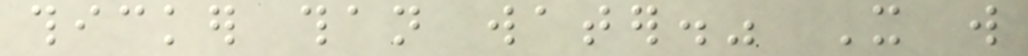thicker than water." It will
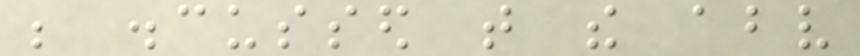be discussed that the above
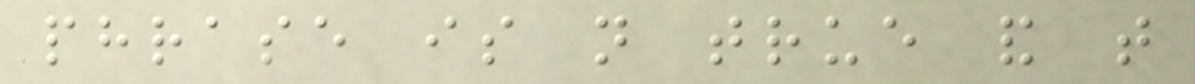phrase is not true and that
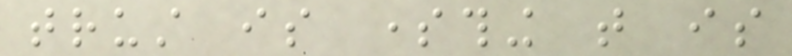trust is something that is
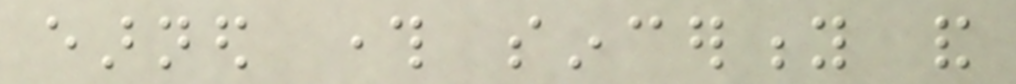earned through sincerity and
